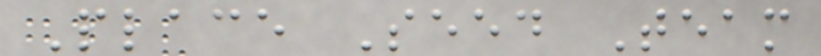Place Seed Team
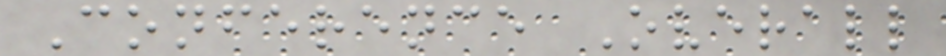Conference Overall
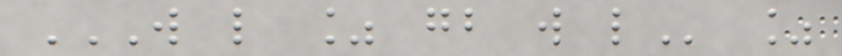W L % GB W L %
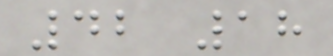42 18
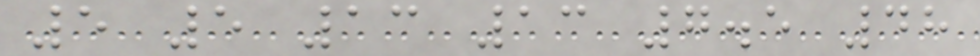5 5 13 13 7.5 48
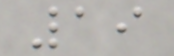19
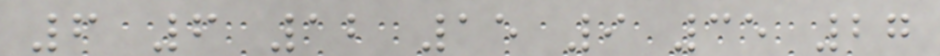6 6 12 15 9 35 27
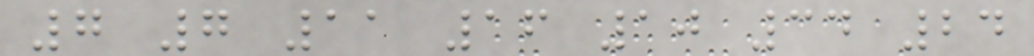7 7 11 16 10 34 24
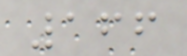166
